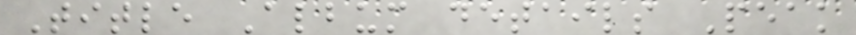Title Album details Peak
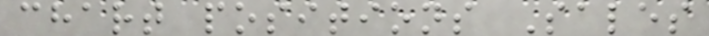chart positions Sales
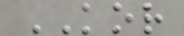KOR
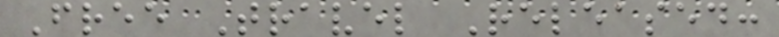Free Travel Released:
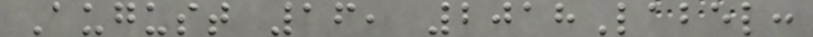August 16, 2018Label:
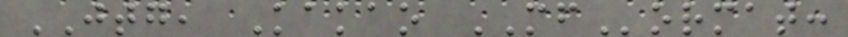JTG, Kakao MFormat:
